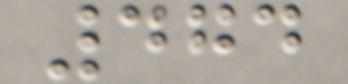474
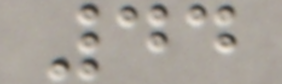44
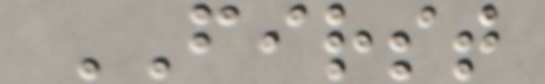FIRST
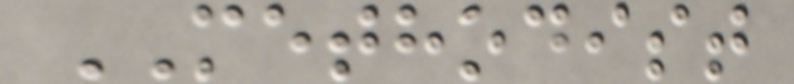METHODIST
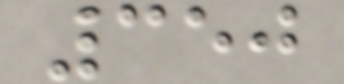350
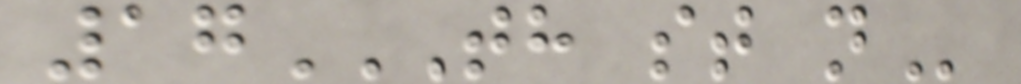17TH ST N
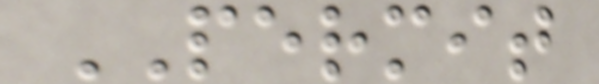PERMIT
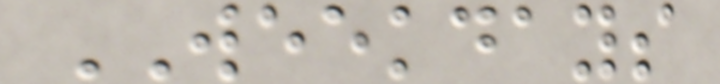WEEKDAYS
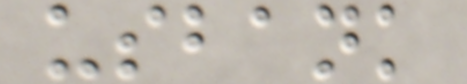usbank
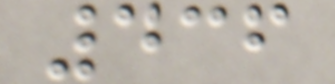436
